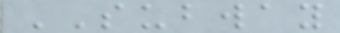SUBWAY
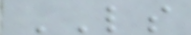LS
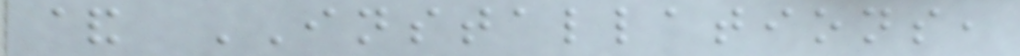& INSTALLATIONS,
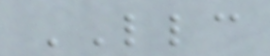LLC
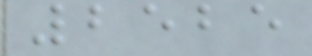2525
